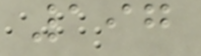197
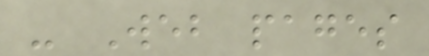- Web pages
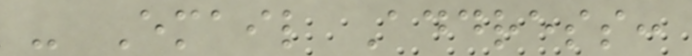- Email Address:
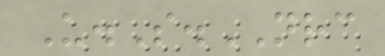U.S.NRC
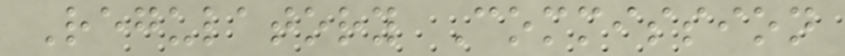Regulatory Commission
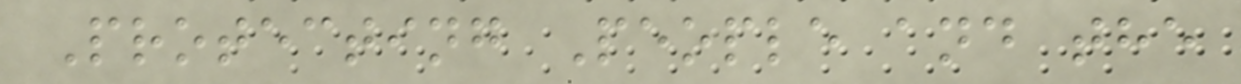Protecting People and the
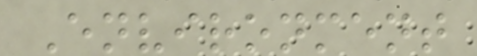Environment
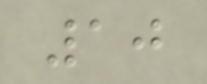10
